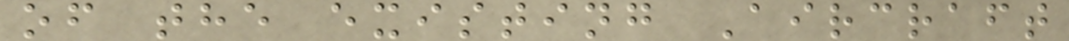of the existing Aircraft
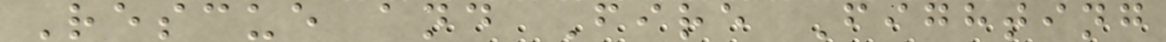Rescue and Fire Fighting
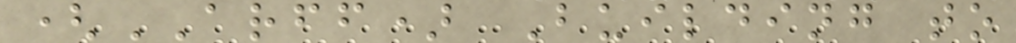(ARFF) Building to
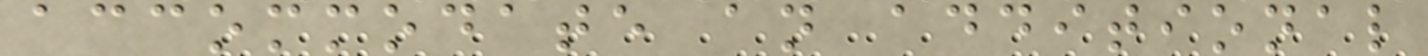accommodate an additional
